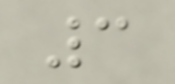3
